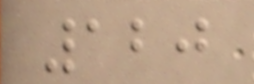120
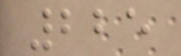225
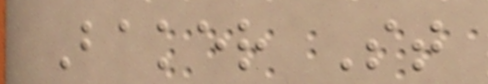Baker St
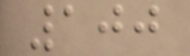100
